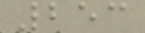253
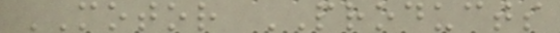MOTOR PRODUCTS
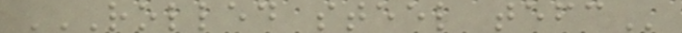ROLLED STEEL TEFC
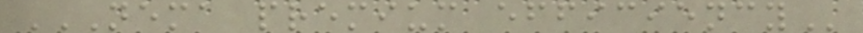NEMA PREMIUM EFFICIENCY
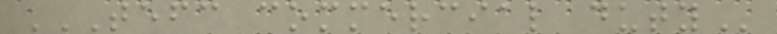TEFC COMMERCIAL DUTY
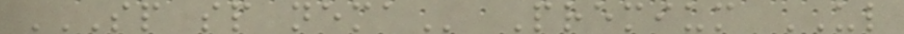SP SP NEMA Premium UL
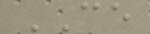CE
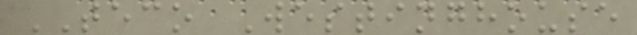TECO Westinghouse
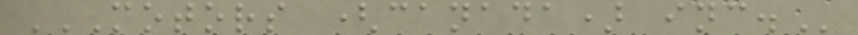MOTORS (CANADA) INC.
